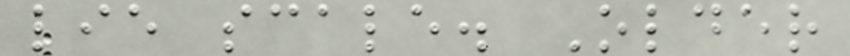lie scale. Older
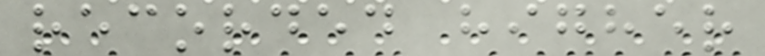recorded higher
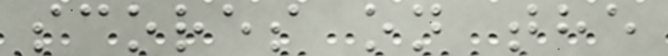scores on the
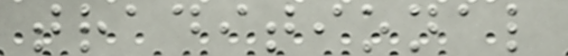traditional
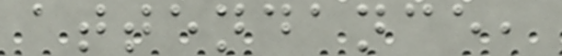attendance,
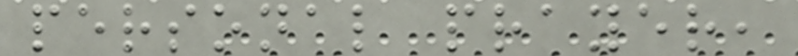personal prayer,
